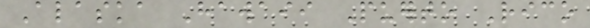Alaska Hawaii Puerto Rico
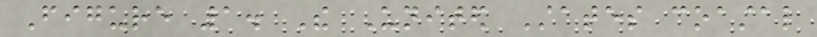Figure 1. The United States coastal
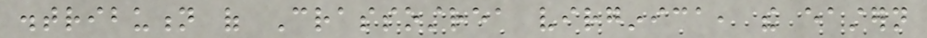distribution of Crassostrea virginica, the eastern
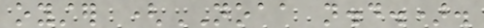oyster (NOAA n.d.).
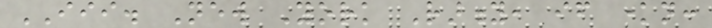III. New York Rarity, if known:
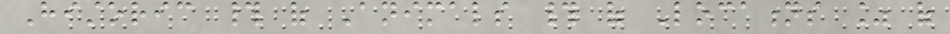Historic # of Animals # of Locations % of
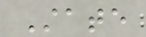State
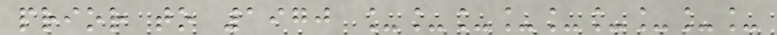prior to 1970 _________
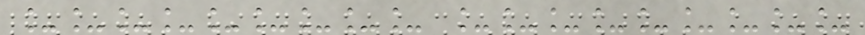_________ _________
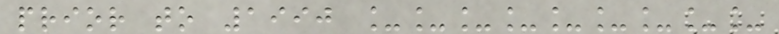prior to 1990 _________
